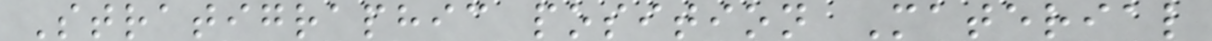Stratigraphic position Material
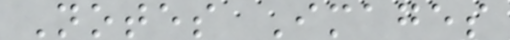Notes Images
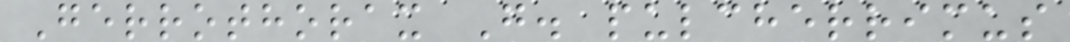Gerrothorax G. pulcherrimus
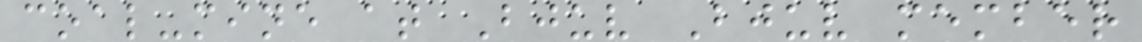coal-mine at Bjuv Bjuv member
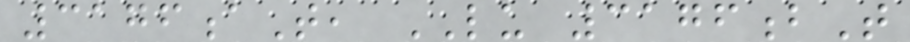3176aT, LU 3176bT
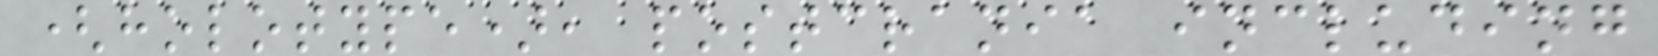(holotype), postcrania including
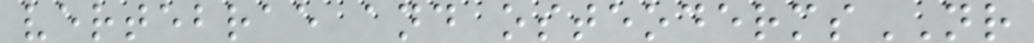vertebrae and osteodermsNR
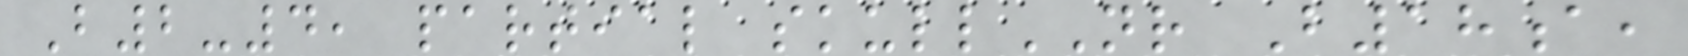B2-4, partial skullNR B18a,
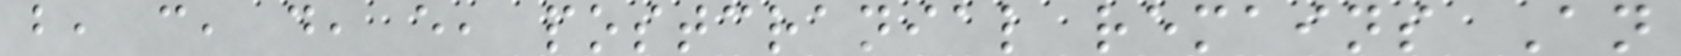b, c, d, e, postcranial remains An
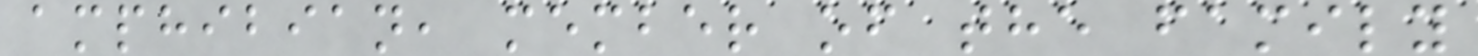amphibian, member of the family
